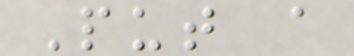Put a
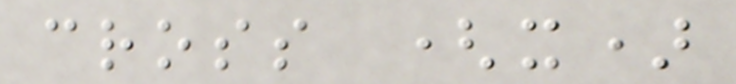cross (x)
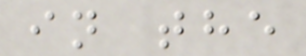in the
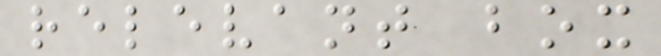relevant box
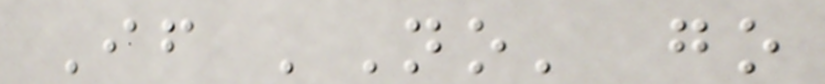If 'No' go
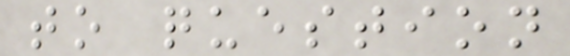to question
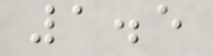1.5
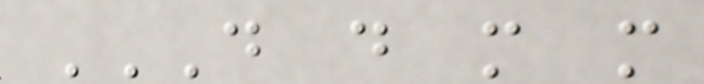D D M M
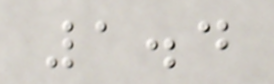1.4
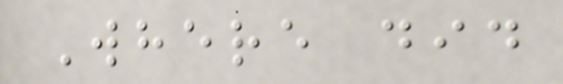Where did
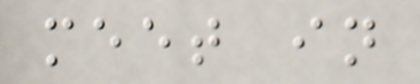meet in
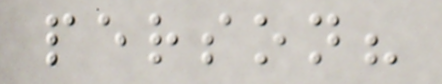person?
